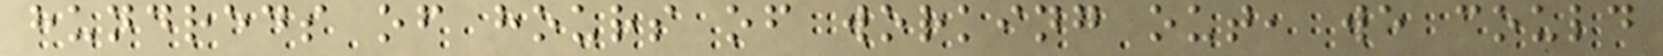hundreds of hours of working out, we could
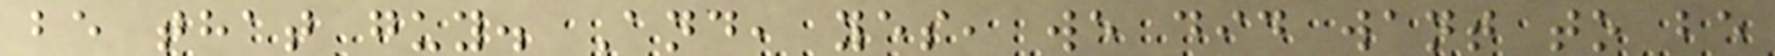be that guy. And, yes, we did want to be
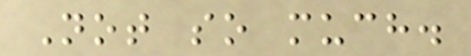Not so much.
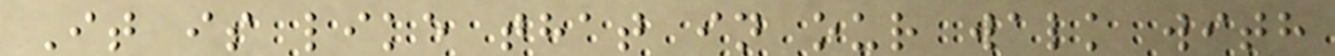It is like that in our walk with
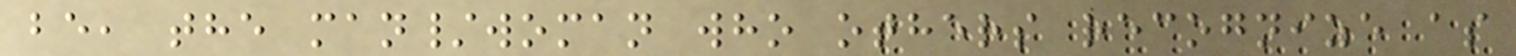be, the man/woman who others recognize as
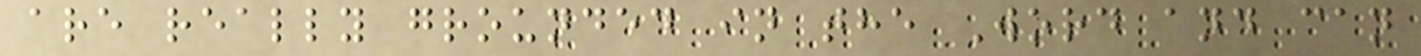are really grounded in the Word and can
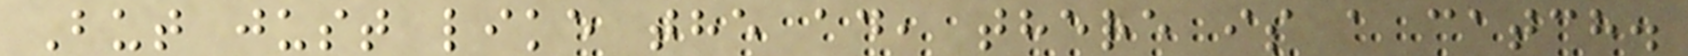But just like the ad, there is a catch.
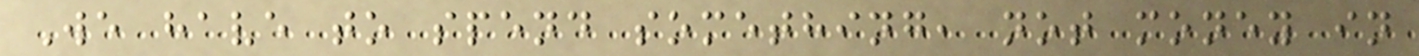We have to spend something, not money in
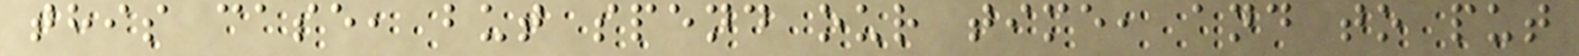this case, but spend our time, and to put
